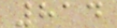814
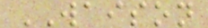WAISON
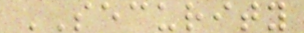SECURITY
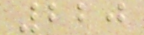220
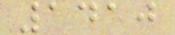1410
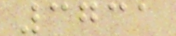3731
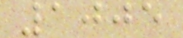1005
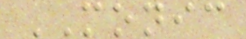MONIC
